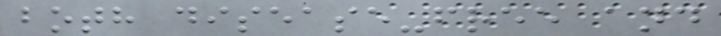both disease-free and
